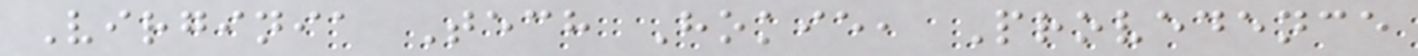Virginia Tech Hokie, Provedence
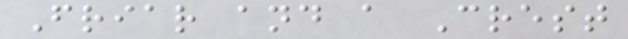Friar and a Crest
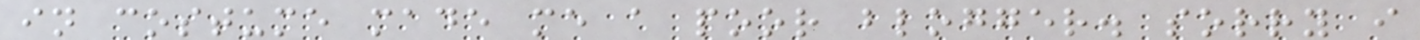in costume made me a poor blogger. sorry i
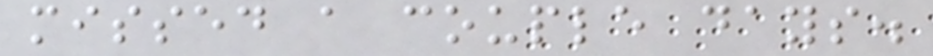missed a couple days.
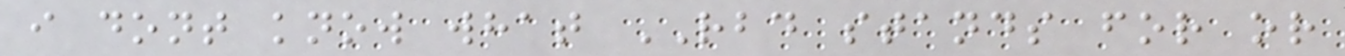i dont know what RBD stands for or
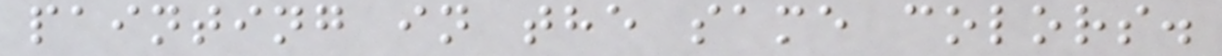painting in the same colors.
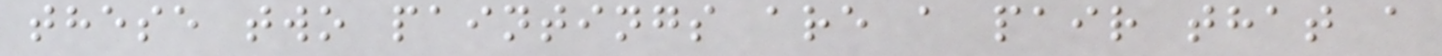these two paintings are a pair that a
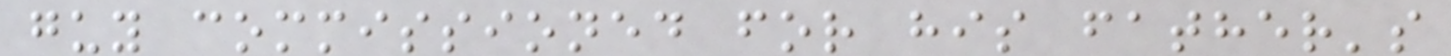guy commissioned for his father's
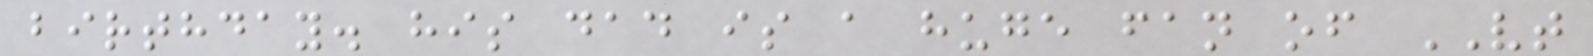birthday. his dad is a huge fan of VT
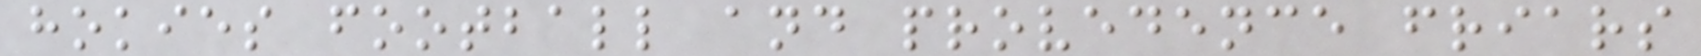hokies football and provedence friars
